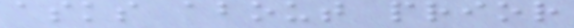asks about prior
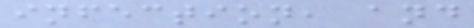infection, and
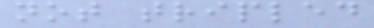not tripled
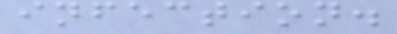infection.
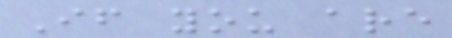If you are
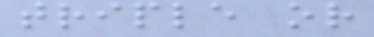triple or
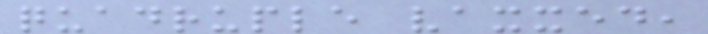quadruple vaxxed,
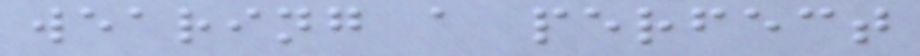wearing a perfect
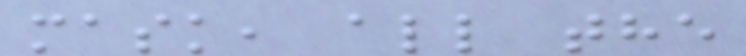mask, all the
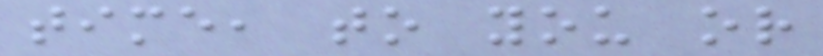time, to you or
